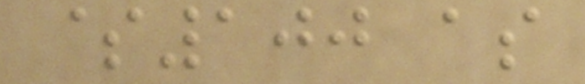$100 as
